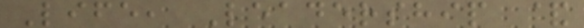Life, Leadership &
